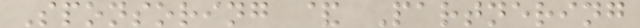Sponsoring & Partnering
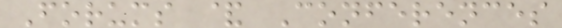Forums & Conferences
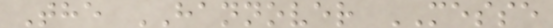The HANNOVER MESSE
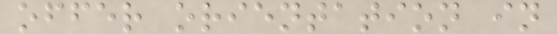offer orientation in
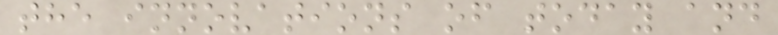the innovations of today and
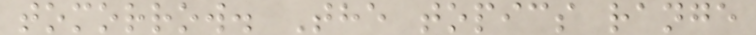tomorrow. The topics range
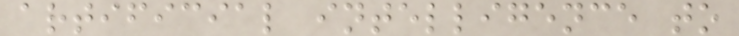artificial intelligence to
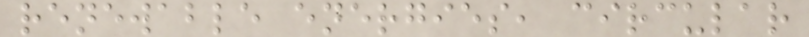renewable energies, circular
